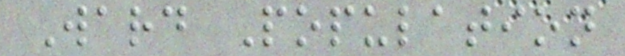Ward Population
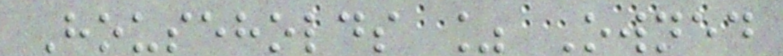Households % Owned
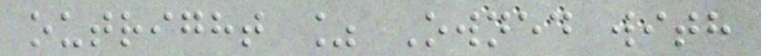outright % Owned with
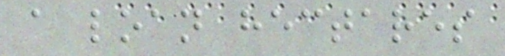a loan hectares
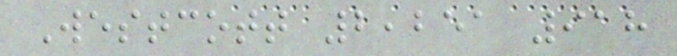Westcott 2,251 918
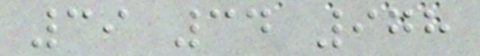39 34 978
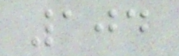104
